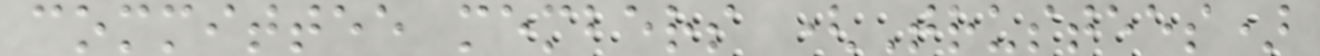committee members (Trustees)
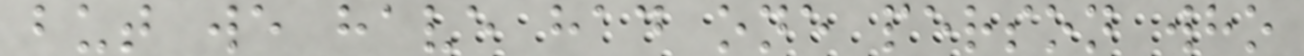but we have had one person who
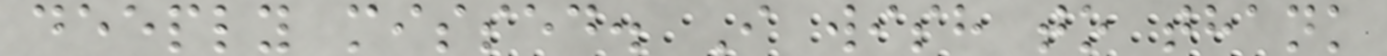deeply missed. I wish to thank
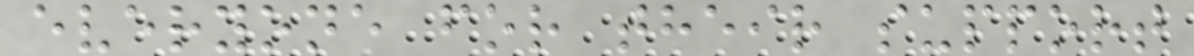everyone for their support
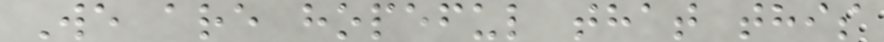We are hopeful that this
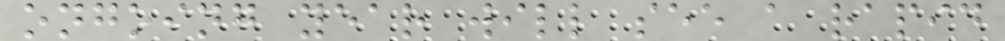ongoing year will see a rapid
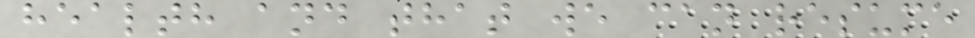health and that we can resume
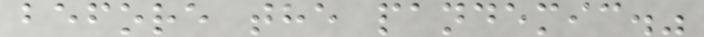before the pandemic."
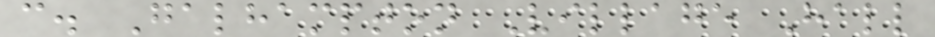c. Galhampton Village Hall
